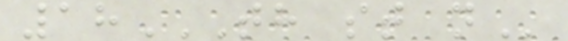18TH ST N
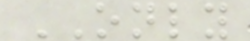ONLY
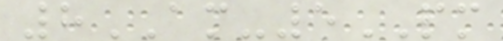8AM-5PM
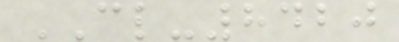CL-8420
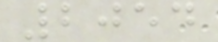2054
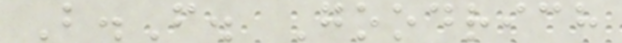B.F. Goodrich
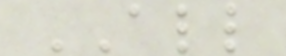ALL
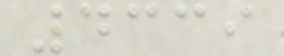4339
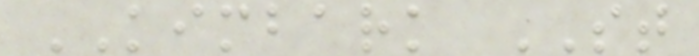KIMBARK ST
